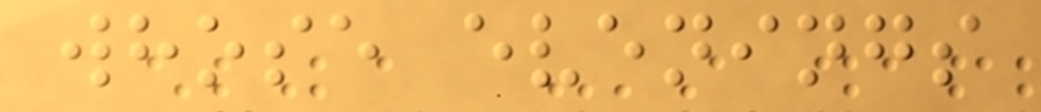whose evenings
